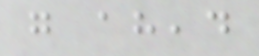go ahead
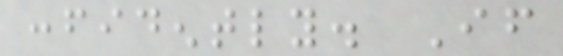confidently. If
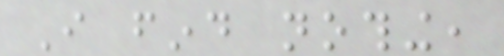I find nothing,
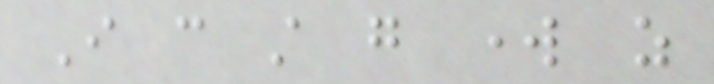I can still go work as
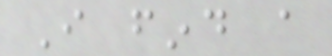I find a
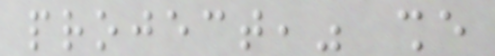project," she
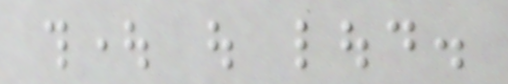thought out loud.
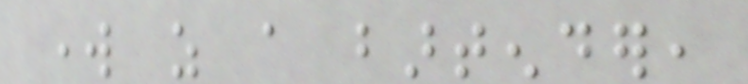work as a bartender,
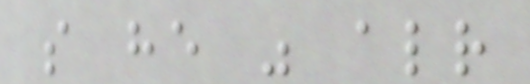so he was already
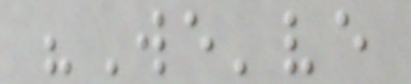"We've
